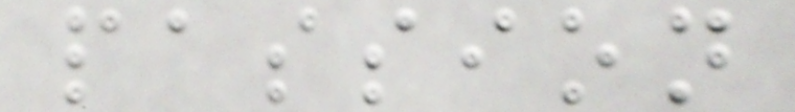passion
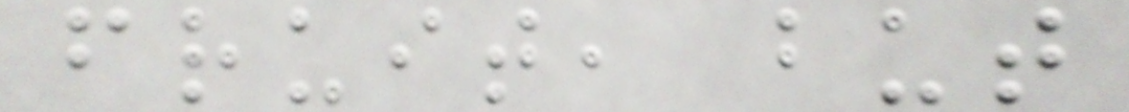fruit, but
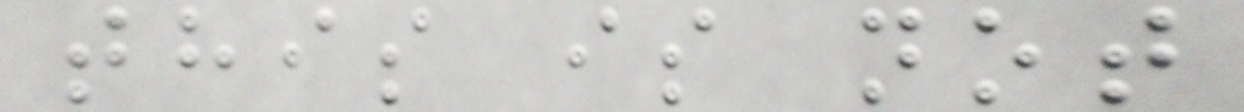this is not
